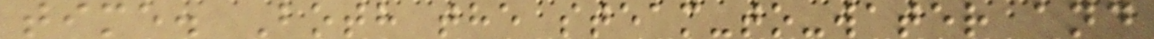time. Both the steam-to-water and
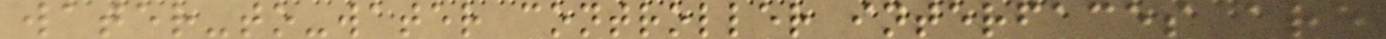water-to-water controller interfaces are
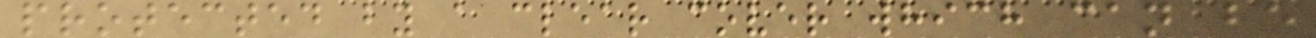protected by a clear cover which can be
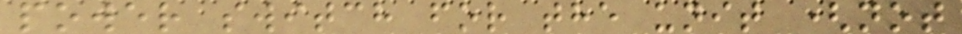power switch for the unit (not
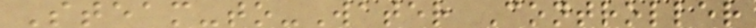Steam-to-Water Controller
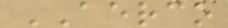AERCO
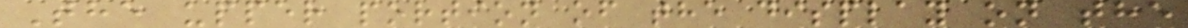The upper portion of the display on the
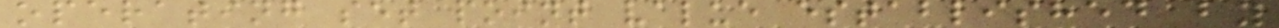operating set point value established by
